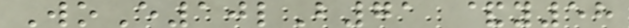WoE10lB71 &y58
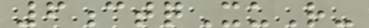6ctqXuR-
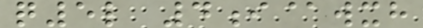q5l 4i@wxh
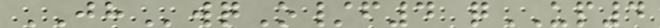JHwqO/f4 qUP4
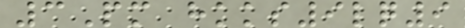3Pm hkks9lq9
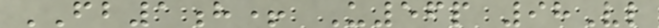FB1h+ U56p 98Vl
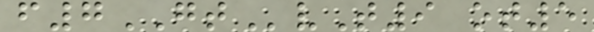f7GTvT9 ot5
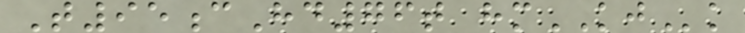T95cHd76t hmKJk
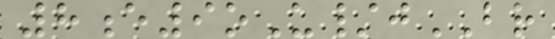8e9oU/jBR
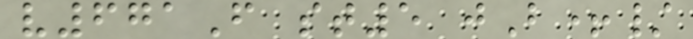v671F st5 jB+/
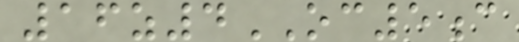16z4OC5c
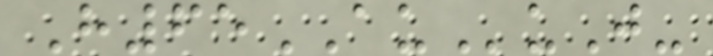H65AUuJ-
